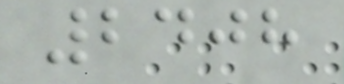2408
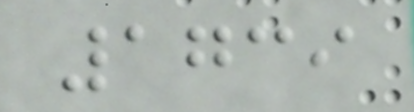1739
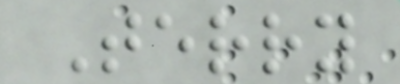Terry
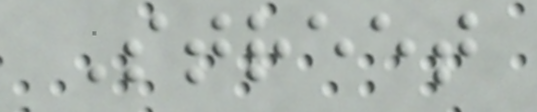Street
